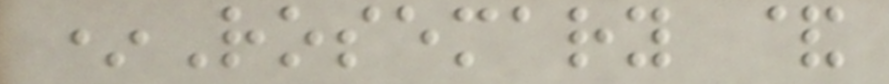*Rosemary &
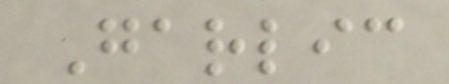Garlic
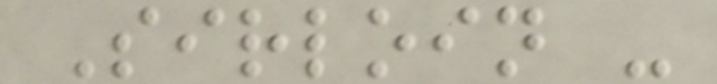Sirloin -
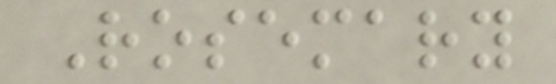Rosemary
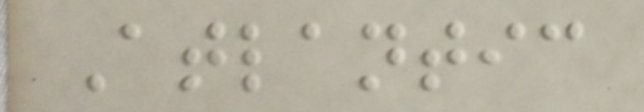Atlantic
